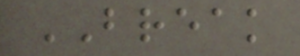BREAK
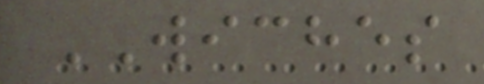WICHES
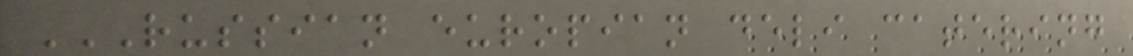RUSSIAN EUROPIAN DELI CATERING
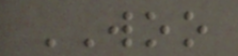WOO
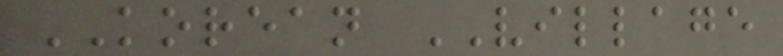KOREAN VILLAGE
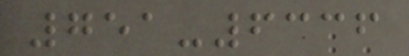751-6336
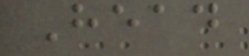Head
